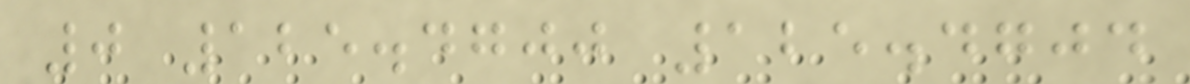0 125.4700 125.4704
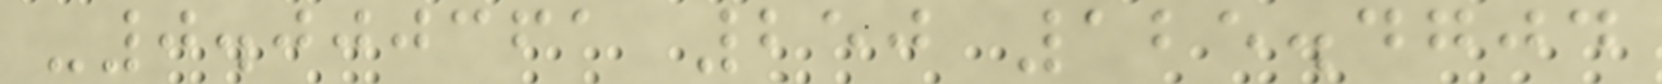-0.000361 250 125.4704
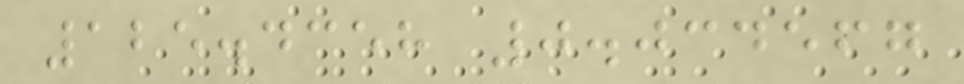125.4358 0.034567
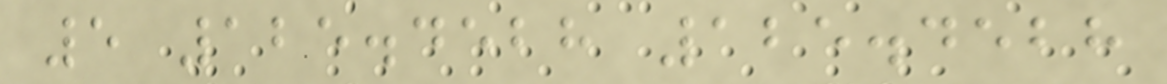5 125.4528 125.4528
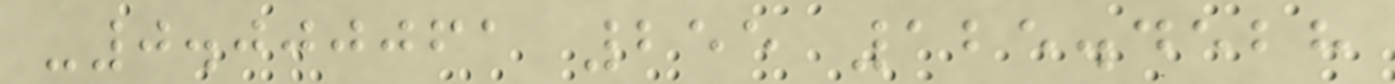-0.000061 255 125.4528
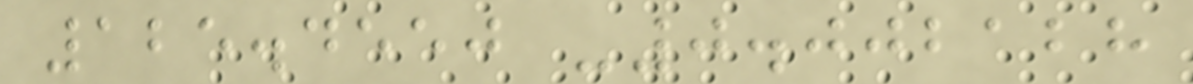125.4550 -0.002128
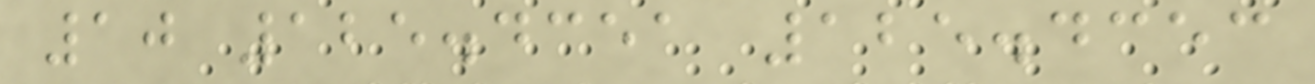10 125.4351 125.4353
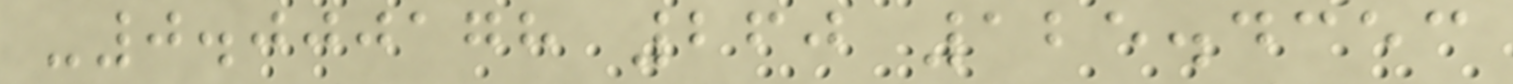-0.000178 260 125.4353
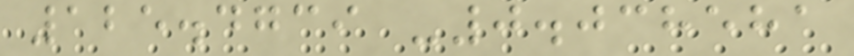125.4739 -0.038581
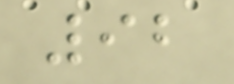92
